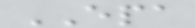EPA
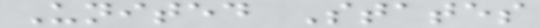United States
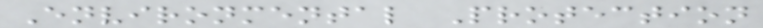Environmental Protection
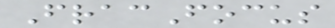FracFocus
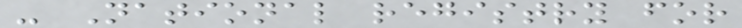- National registry for
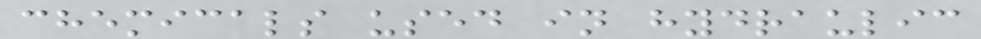chemicals used in hydraulic
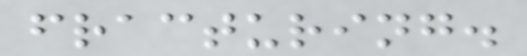fracturing.
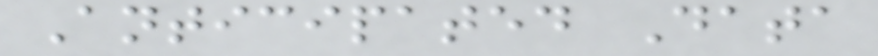Anticipated Data
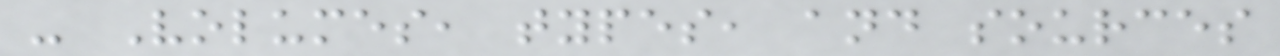- Volumes, types, and sources
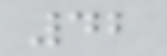42
